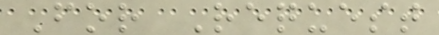For Request
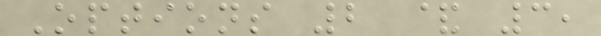Options 2 & 3,
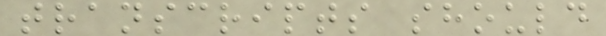transcripts should
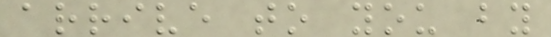arrive to you by
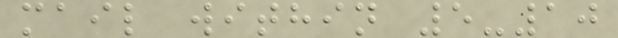mail within 5-10
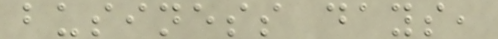business days,
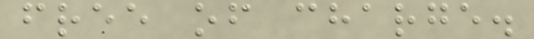free of charge.
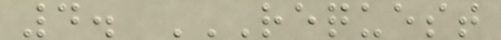4. REQUEST
